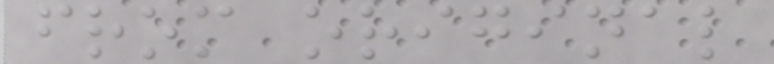from original
